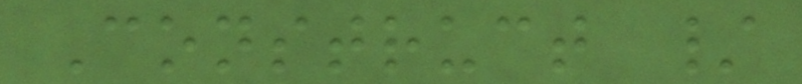Construct /
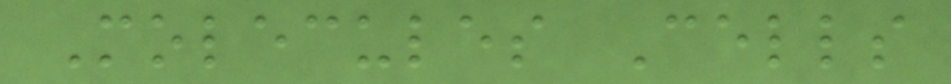Molecules Cells
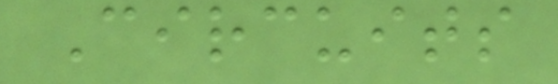Circuits
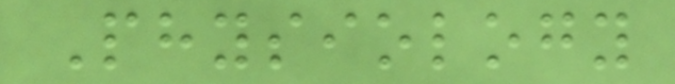Physiology
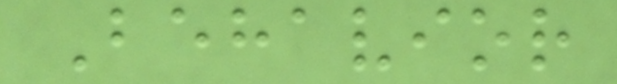Behavior
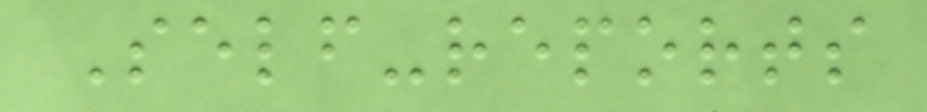Self-reports
